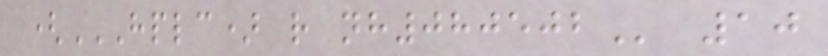(HPLC) R NH080502 10
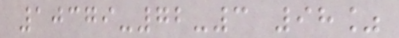10379-72-3 98%
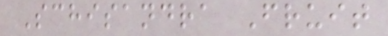Schisandra Fruit
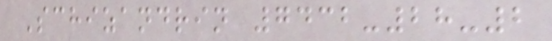Schizandrin 7432-28-2
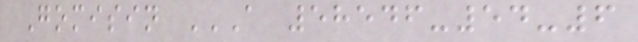Gomisin A 58546-54-6
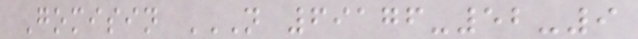Gomisin N 69176-52-9
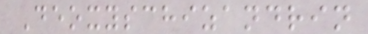Deoxyschizandrin
